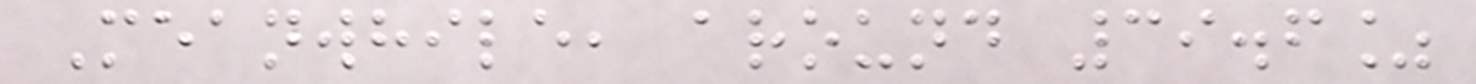Meanwhile, around 39.6%
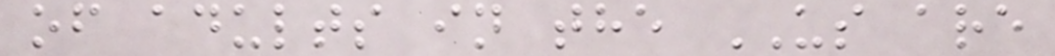of adults in the US are
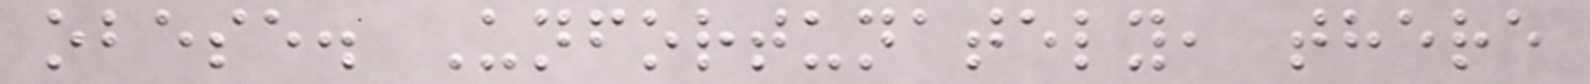obese. Unfortunately, there
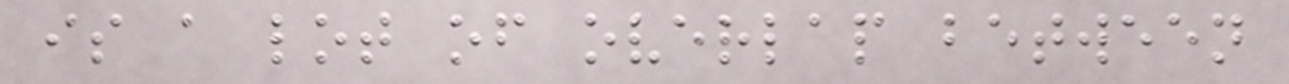is a lot of overlap between
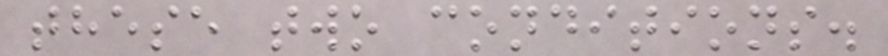these two conditions.
